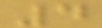4
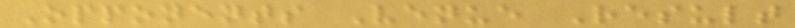Opponents Venue Result
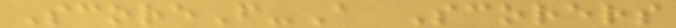ScoreF-A Scorers
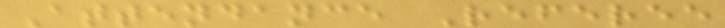Attendance Referee
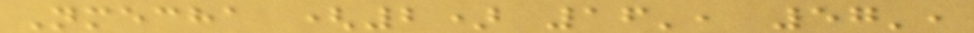Nmecha (2) 16', 57',
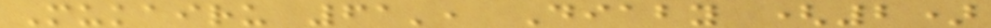Mukairu 61', Diaby (2)
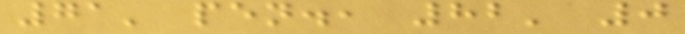71' pen., 82' 0
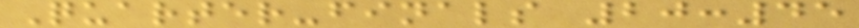Quarter-finals 20:45
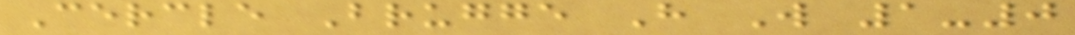Cercle Brugge H W 1-0
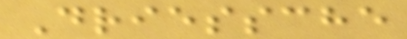Driessche
